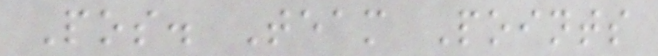Pos. Team Points
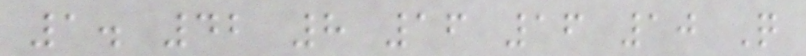1. 42 8 16 16 10 Q
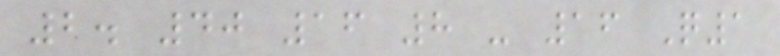2. 40 16 8 - 16 Q1
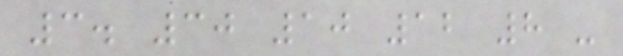3. 30 10 12 8 -
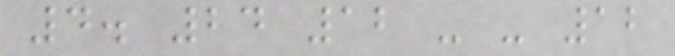4. 24 12 - - 12
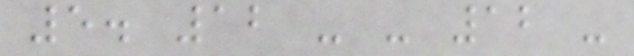5. 12 - - 12 -
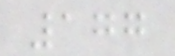177
